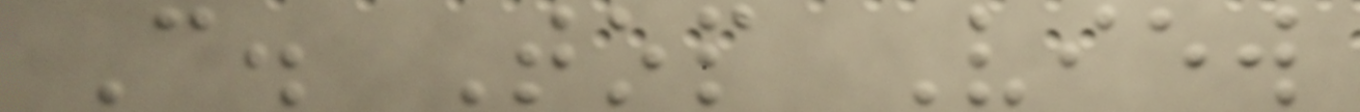C. Top View
